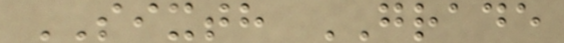SIXTH GRADE
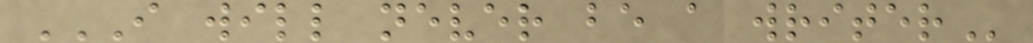I WILL NEVER BE A WRITER
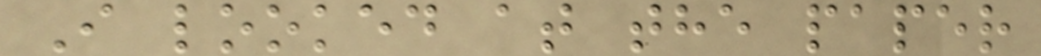I looked at the paper
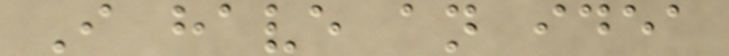I have an idea
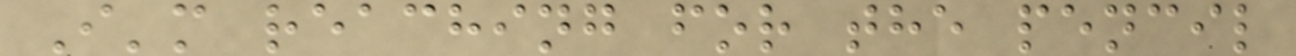I'm reaching for the pencil
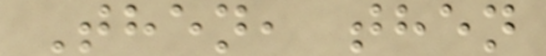Then, then
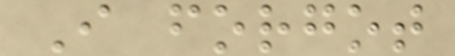I forgot
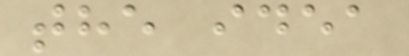the idea
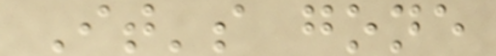It's gone
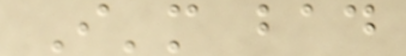I'm bad
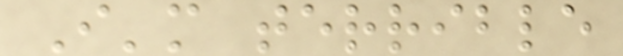I'm terrible
